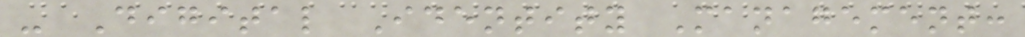- Digital Identity Management:
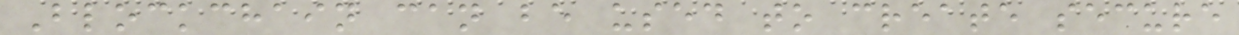Blockchain can be used to create secure
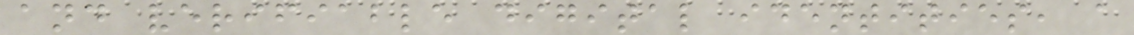and verifiable digital identities, a
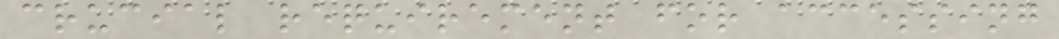crucial requirement for accessing
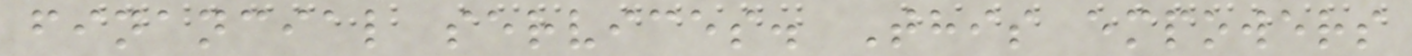financial services. This empowers
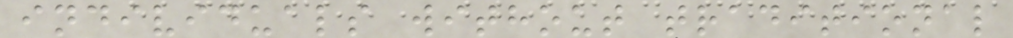individuals without traditional
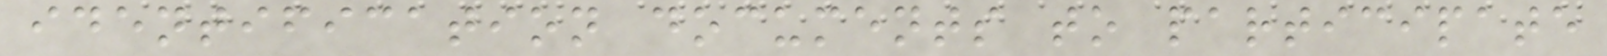identification documents to participate
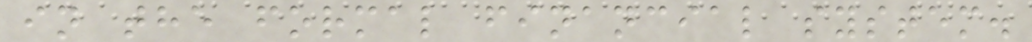in the formal financial system.
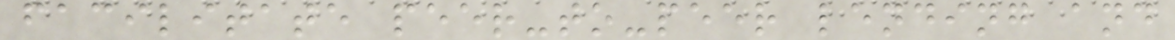facilitate peer-to-peer lending and
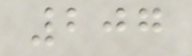207
